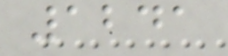1241
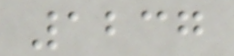1237
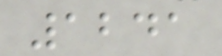1241
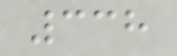338
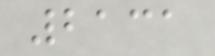2131
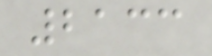2133
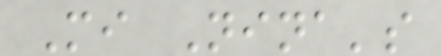Mi Nina's
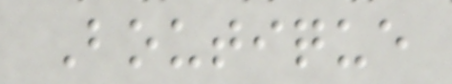Boutique
